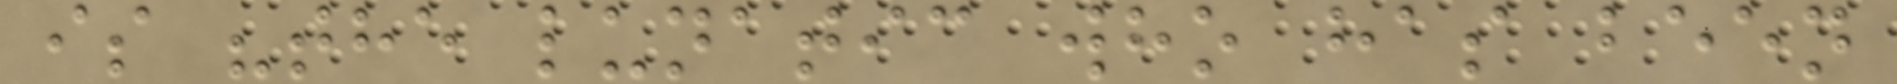is "the lunatic who has been
